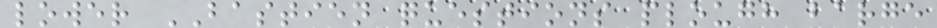lower BASTIEN questions plough barge
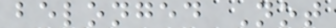belonged Not
